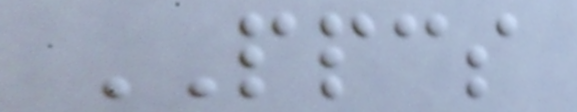PPCS
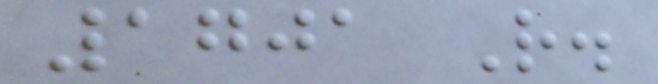1701 R.
